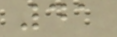41
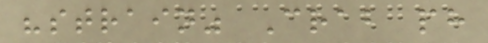"strain" Crab ph
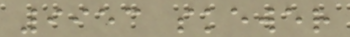9953 skewer
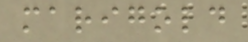marigold
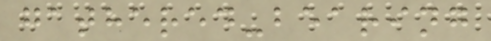gathered-bearing
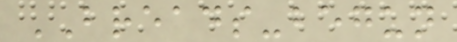BREADS-begun
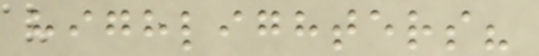highlighters?
